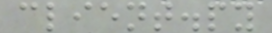client.py
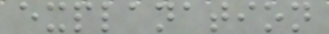explanation
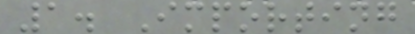1. Importing
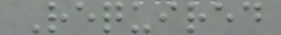Required
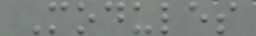Modules
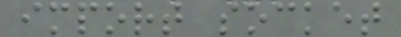import socket
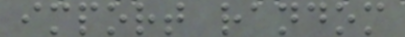import random
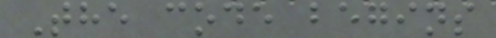The code begins
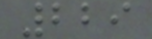229
